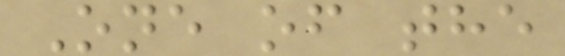One of the
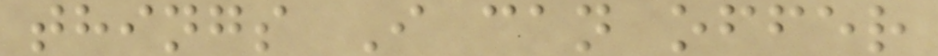things I can offer
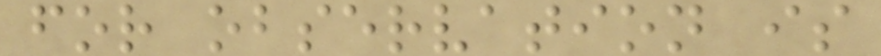for observation is
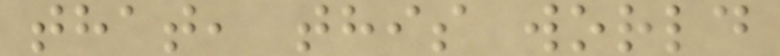that, this world
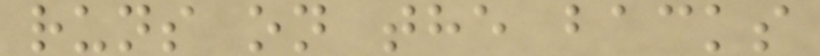runs on the backs
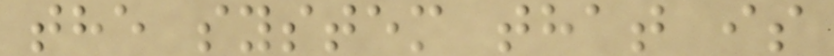the system that is
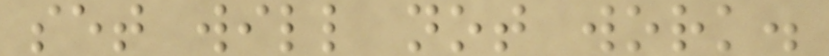set will not work.
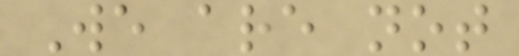We are not
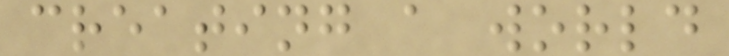creating a world
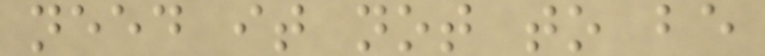need it not to be
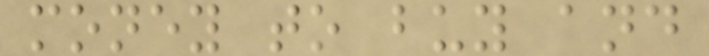money to buy and
